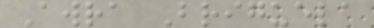Awra Briguela
